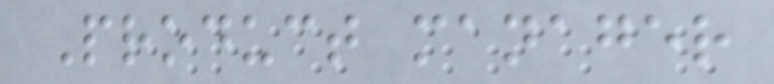Product manager
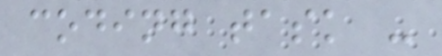coding task -
